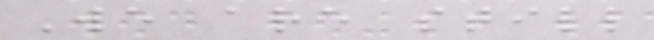We are still
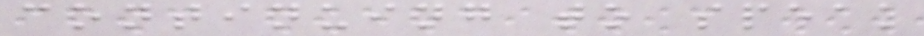continuing to speak
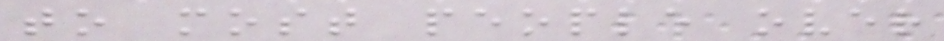to most people over
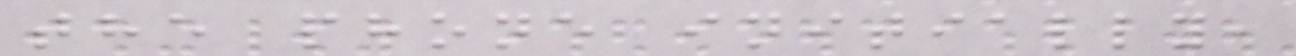the phone initially,
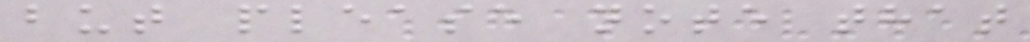but please note that
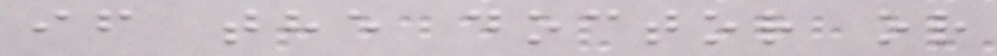if the doctor or
